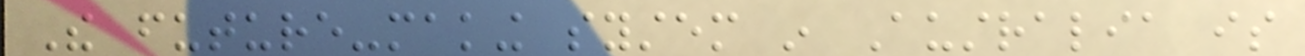The future-making system in Australia is
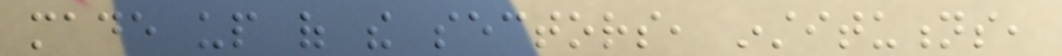made up of the sectors, institutions,
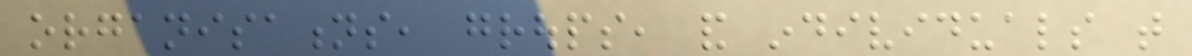organisations, groups, and individuals that
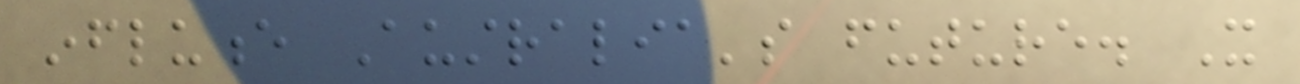influence Australia's future. It
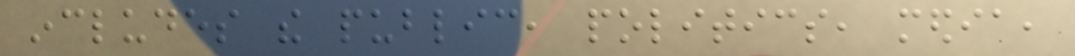includes the public, politics, media,
